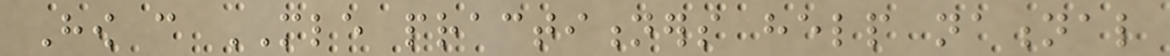How can MLE practitioners help national
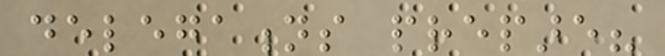delegations prepare?
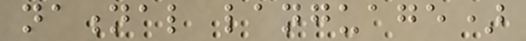national language)
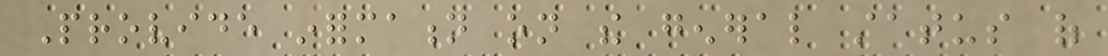Provide information on the general status of
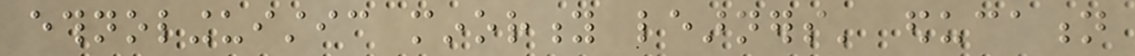ethnolinguistic minority learners' education
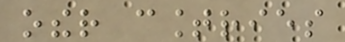other countries
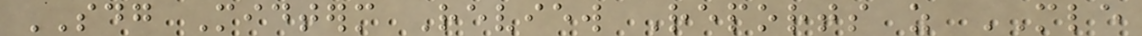SDG Midterm Review Reports as MLE
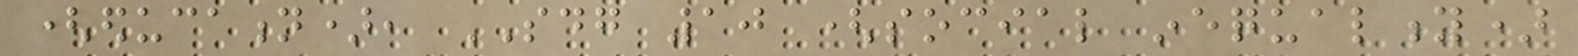(education), SDG 10 (social inequality)
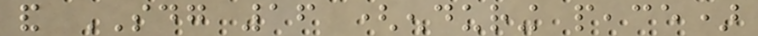and SDG 16 (enduring peace)
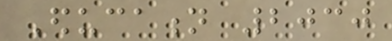Education 2030
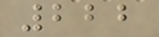222
